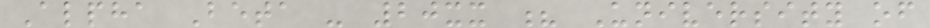Alpha Beta - 20xx ? University of
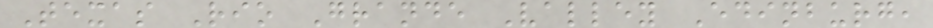Texas Rio Grande Valley Edinburg,
